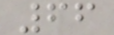66
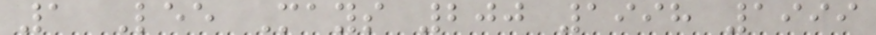1 Lee Mays 200 1998 1999
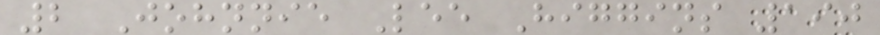2 Johnnie Lee Higgins 190
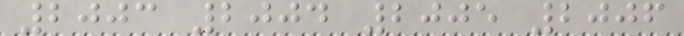2003 2004 2005 2006
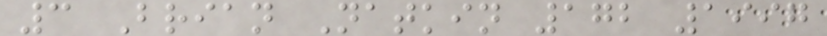3 Brian Natkin 172 1997
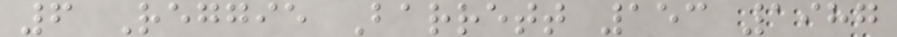6 Reggie Barrett 153 1987
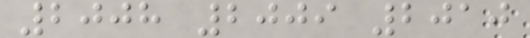2008 2009 2010
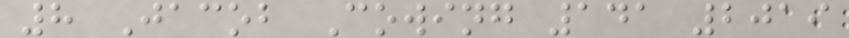8 Jacob Cowing 141 2019
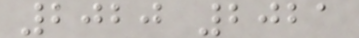2020 2021
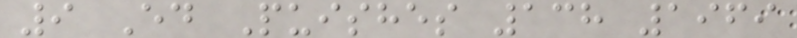9 Ed Puishes 138 1969
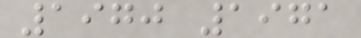1970 1971
